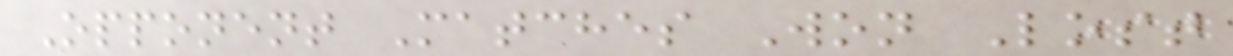Opponent Matches Won Lost
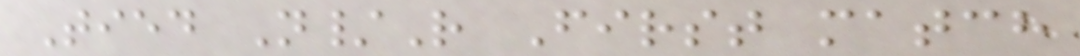Tied N/R First match
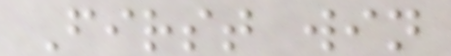First win
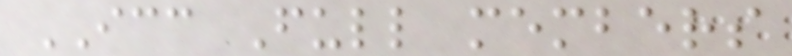ICC Full members
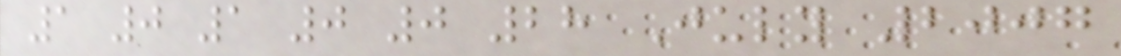1 0 1 0 0 28 July 2007
